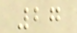27
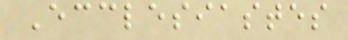Ecclesiastes
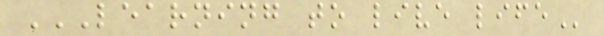LEARNING TO LIVE LIFE
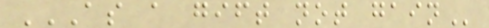AS A GIFT NOT GAIN
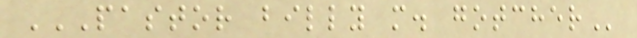PASTOR BILLY M. GOTCHER
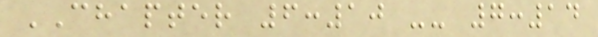CHAPTER 6:10 -- 7:14
